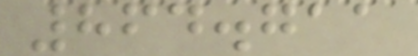864.711
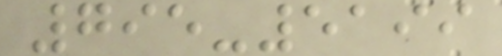795-5199
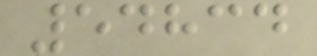54834
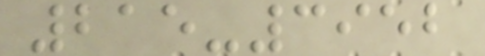215-3952
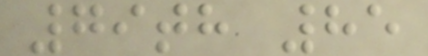79th 85
